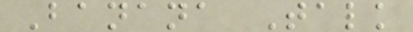Banana Talk
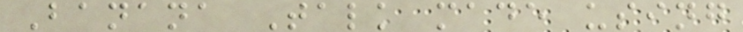Banana Talk made using
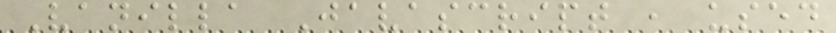Vanilla Javascript , used
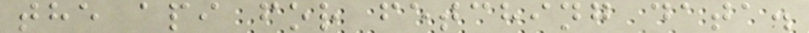the api for fetching data.
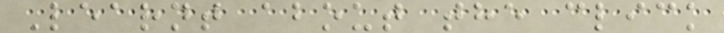Learnt about the click
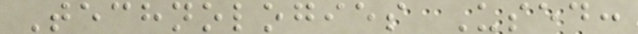Technologies Used:
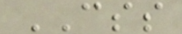CSS
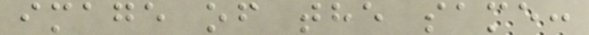image of the same:
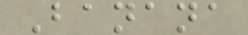Banana
